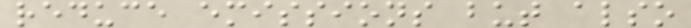reduce emissions but also
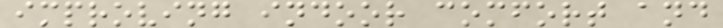improving indoor comfort and
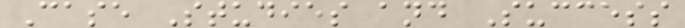Case Studies and Success
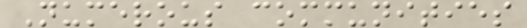Numerous communities
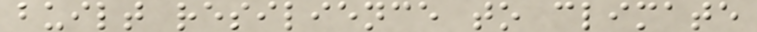built resilience to climate
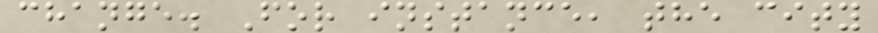change. For instance, the city
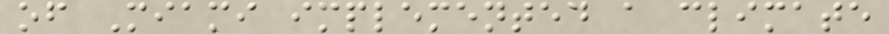of Miami implemented a climate
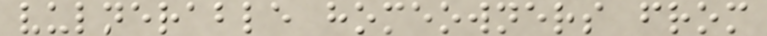vulnerable homeowners from
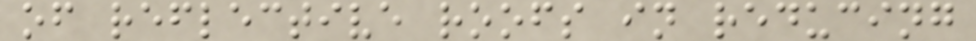of reflective roofs in reducing
